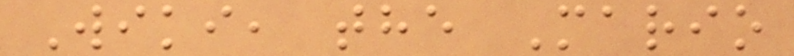Wiki, the Mario
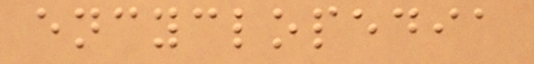encyclopedia
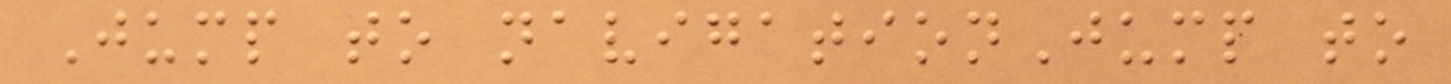Jump to navigationJump to
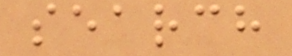search
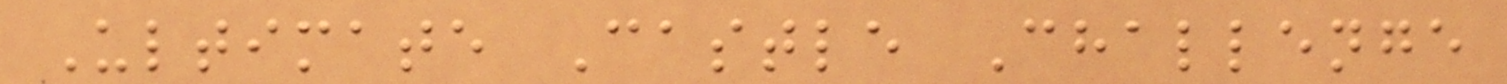Ultimate Castle Challenge
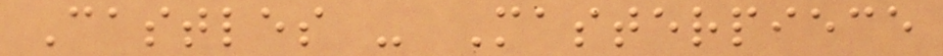Castles - Masterpiece
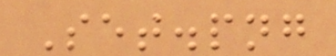Set.png
